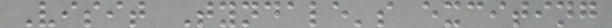Visit Tyndale's exciting
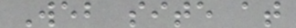Web site at
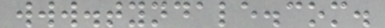www.tyndale.com.
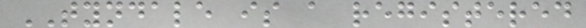TYNDALE is a registered
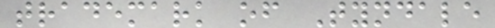trademark of Tyndale
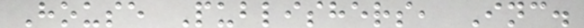House Publishers, Inc.
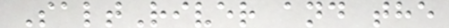SaltRiver and the
